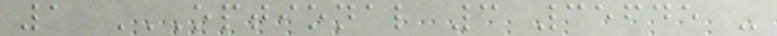1 OPTIONAL 3 35645 -
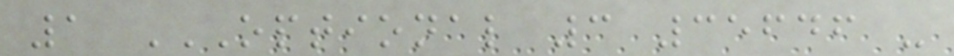1 OPTIONAL 3 35646 -
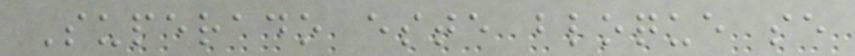Superado este bloque se
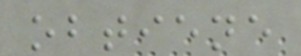obtiene
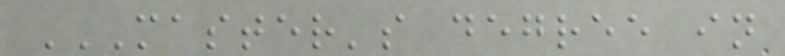MASTER'S DEGREE IN
